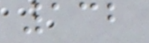132
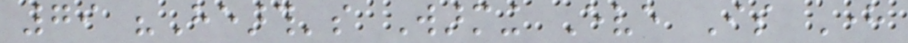79 "Hearth's Warming Eve Is Here
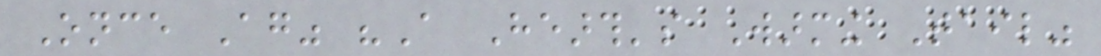Once Again" "A Hearth's Warming Tail"
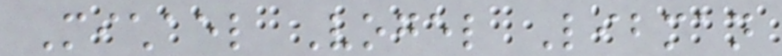Michael Vogel Libman
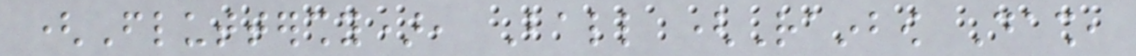(Fluttershy), Ball (Rainbow Dash,
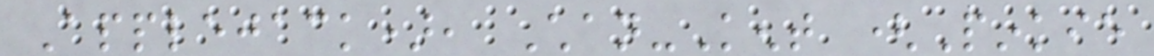Applejack), Chan-Kent (Pinkie
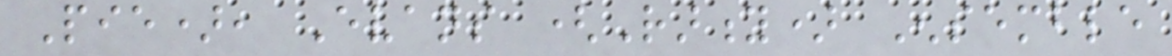Pie), Evans (Rarity) Ensemble
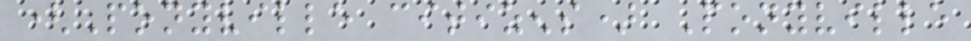(Ponyville citizens) Ponyville
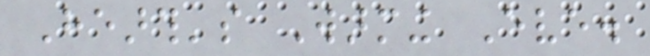Hearth's Warming Eve.
